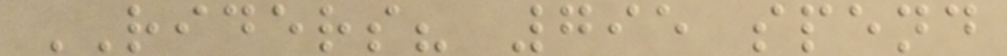RIDERS? 795 spend
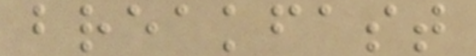breakfast
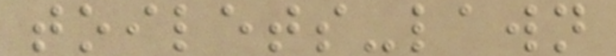toilets-lawn
